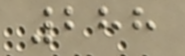288
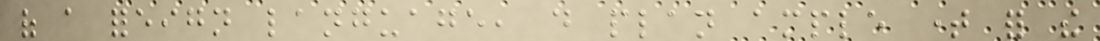of a foreign language, do plan ample time for the
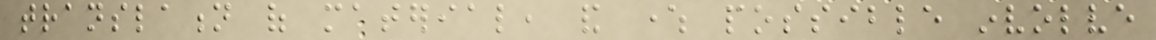translation of material, and where possible involve
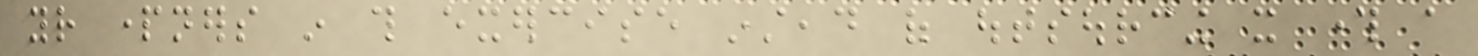your partners in this exercise instead of outsourcing it through a
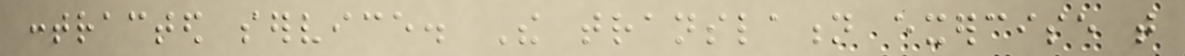contracted service. The translation exercise that
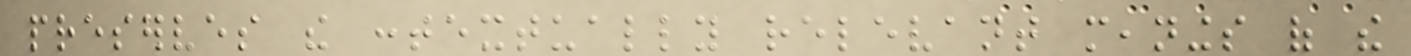preserves the contextually relevant meanings of the
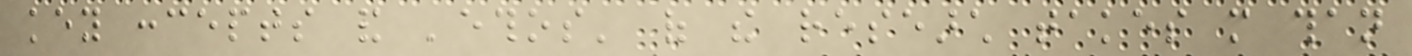key concepts and 'ethos' of the research takes more than
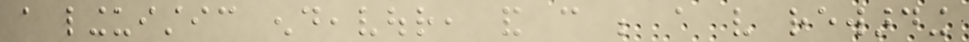a linguistic endeavour, and can be a very rewarding
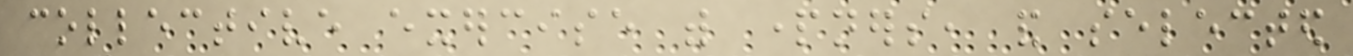collective exercise with partners, and selected
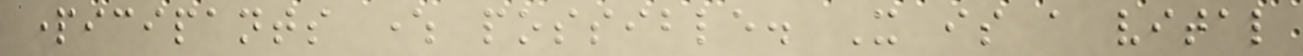participants where possible. It is a vital
